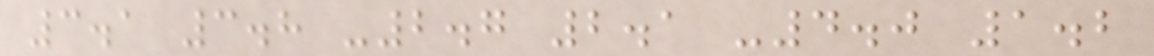3.1 3.8 -2.7 2.1 -4.0 1.2
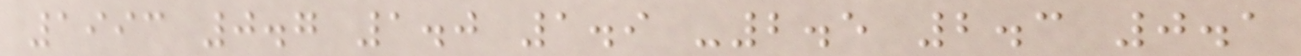1993 0.7 1.0 1.9 -2.5 2.3 0.1
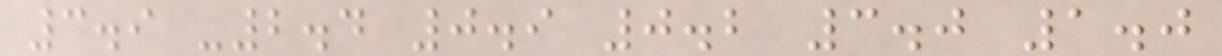3.9 -2.4 0.9 0.2 3.0 1.0
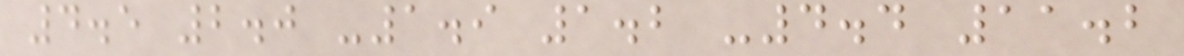4.5 2.0 -1.9 1.2 -4.4 11.2
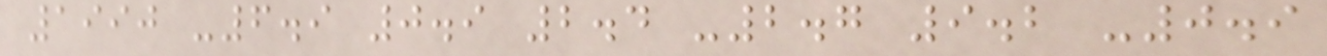1990 -6.9 0.9 2.4 -2.7 9.2 -0.9
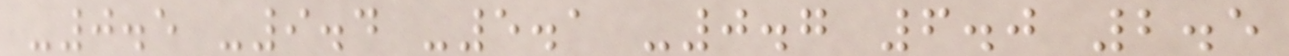-0.5 -9.4 -5.1 -0.7 6.0 2.5
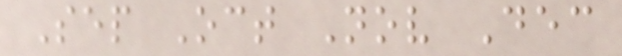Sep Oct Nov Dec
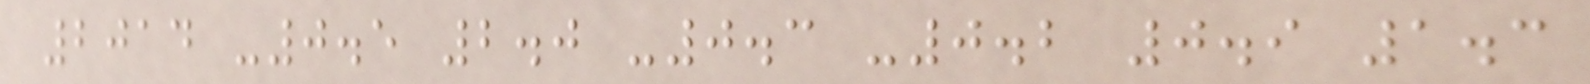2014 -0.5 2.0 -0.3 -0.2 0.9 1.3
